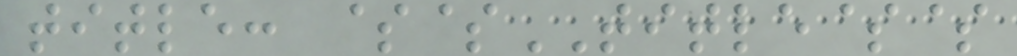title: $$TITLE$$
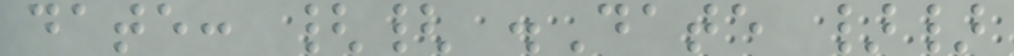date: {{ .Date }}
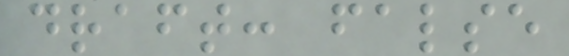draft: false
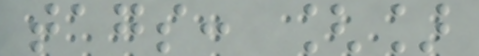tags: []
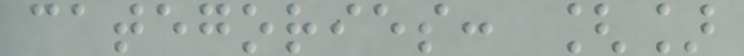categories: []
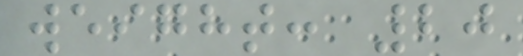weight: 20
